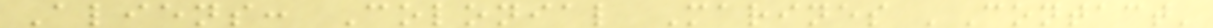Aliens: Colonial Marines 'Contact'
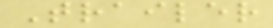Trailer
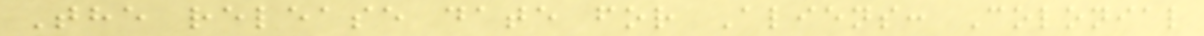The release date for Aliens: Colonial
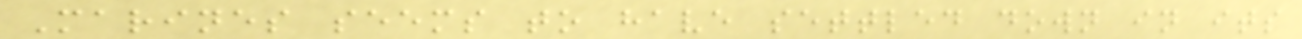Marines seems to have settled down in its
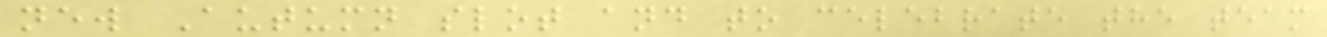new Autumn slot and to celebrate the team
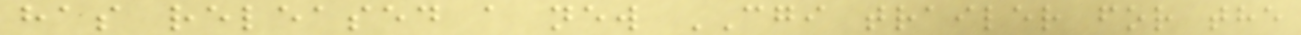has released a new CGI trailer for the
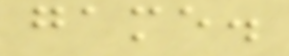game.
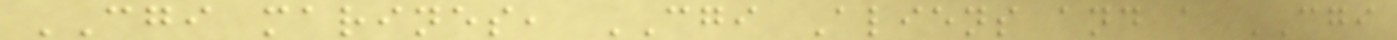CGI marines, CGI Aliens and a CGI
